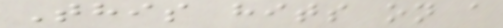This hits on a
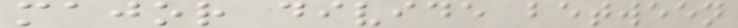major divide between
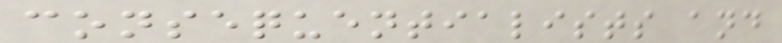consequentialists and
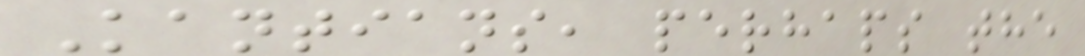Kantians, perhaps the
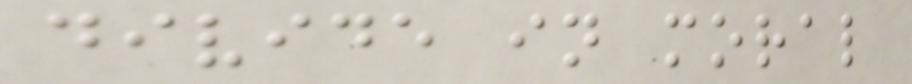divide in moral
